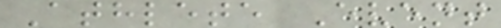Athlete Event
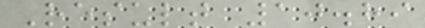Result 10.89
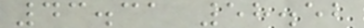43.31 58.52
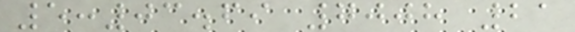5:03.69 7008 21
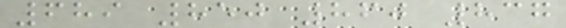689 850 860 837
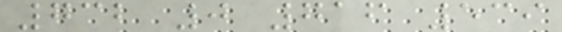732 0 716 539
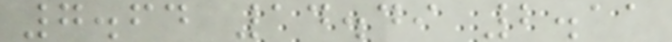7.64 14.49 2.11
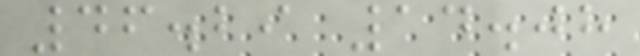46.29 14.08
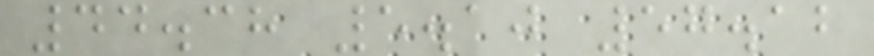44.38 5.10 57.12
